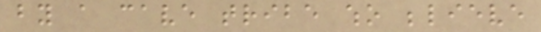by a cave tribe who believe
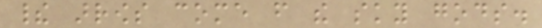their arrows come from the sky gods.
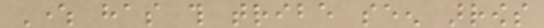Where has this tribe seen arrows
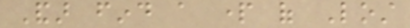Andar find a part of Lost
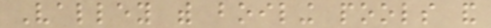Valley with boiling pools and
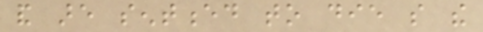and are sentenced to die so the
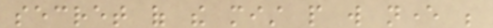secret of the mist people will never be
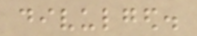divulged.
